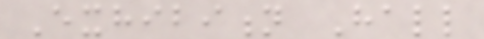Exhibition Hall
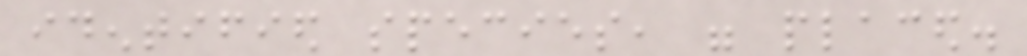identified species, were placed.
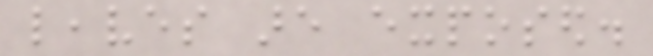leaves are exposed.
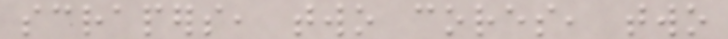scrapers, two cores, two
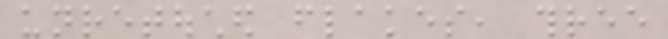unretouched flakes, three
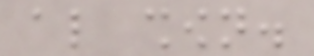also shown.
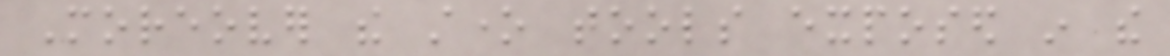Moreover the stone tools exposed in the
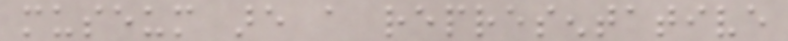museum are a representative
